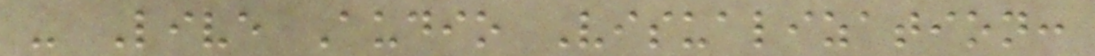- Live Audio Visualization:
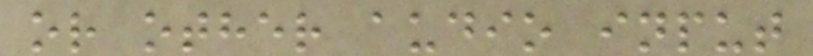or other audio input
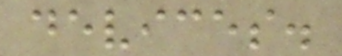devices.
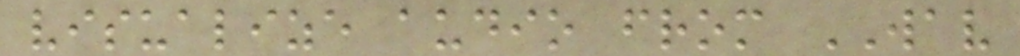visualize audio from WAV
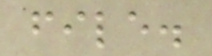file.
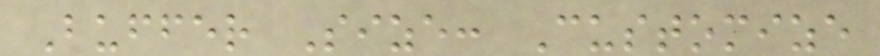Buffer Size: Customize
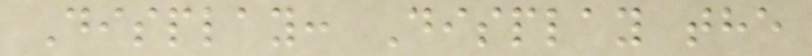Display: Display the
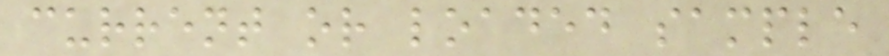current or loaded sample
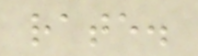rate.
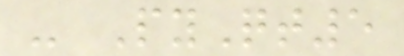- PyQt5
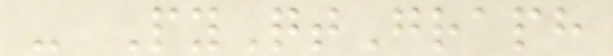- PyQtGraph
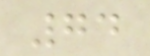74
